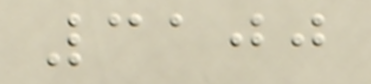3100
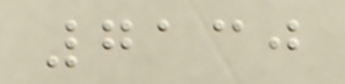7130
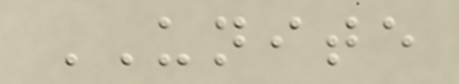UNITE
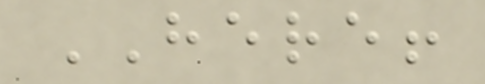HERE!
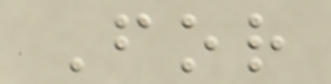For
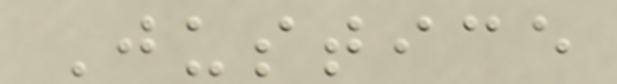Justice
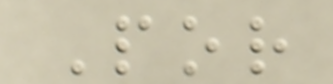Por
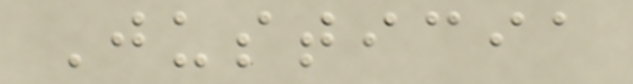Justicia
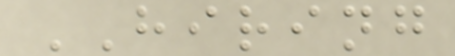HIRING
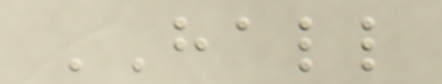HALL
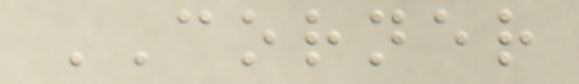CORNER
